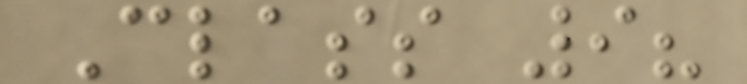Class 9?
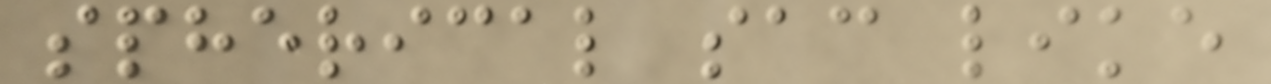spherical sac like
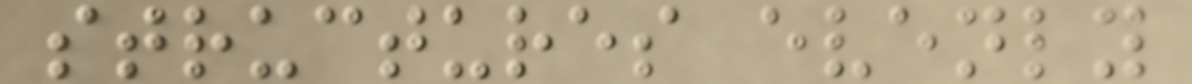structures evenly
